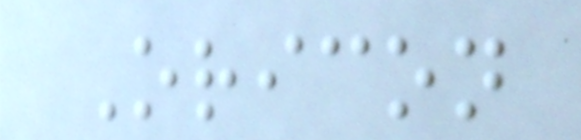Oricon
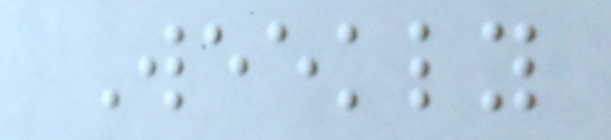Weekly
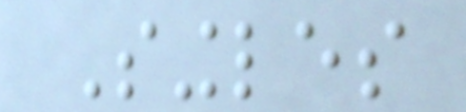Singles
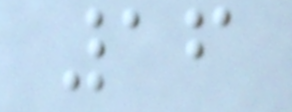16
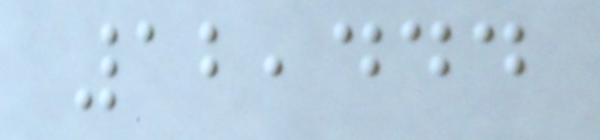12,444
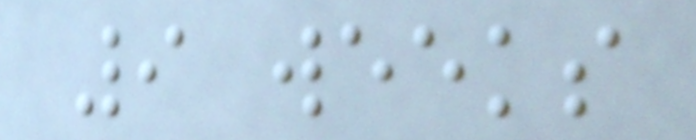9 weeks
